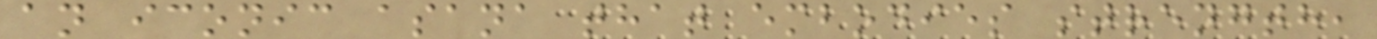an iconic asana that embodies strength,
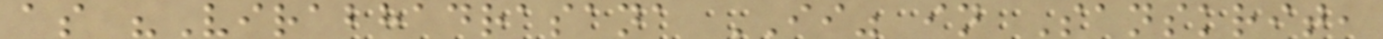as "Virabhadrasana II" in Sanskrit,
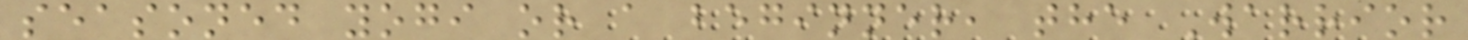seasoned yogi or a beginner, the Warrior
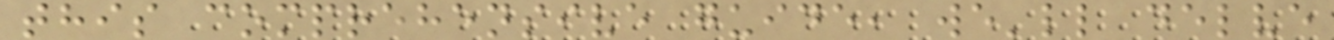this comprehensive guide, we'll delve
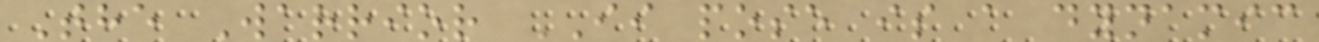The Warrior II pose is a dynamic
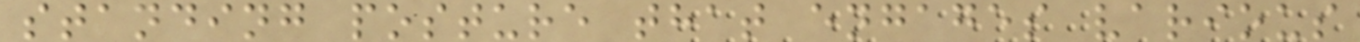standing posture that engages various
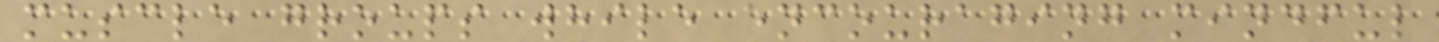muscle groups while encouraging mindful
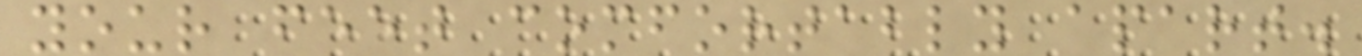your feet comfortably apart.
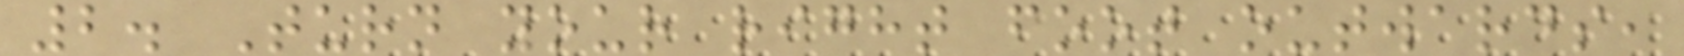2. Turn your right foot outwards,
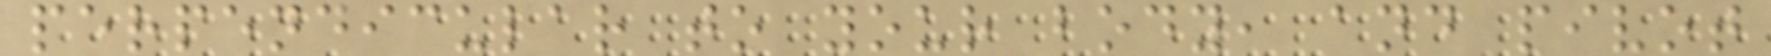perpendicular to your body, and pivot
